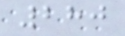280
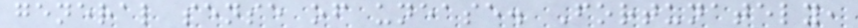general sense of unease. Fortunately,
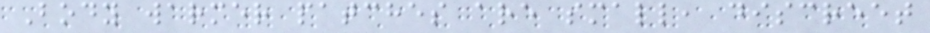Body warmer patches are small, discreet
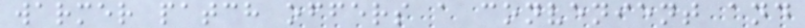warmer patch offers a convenient and
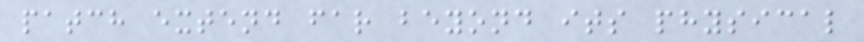patch extend far beyond its physical
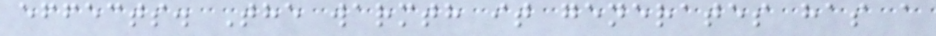effects. The warmth it generates has a
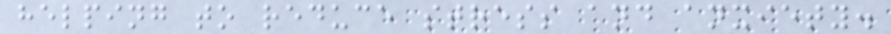helping to reduce stress and anxiety.
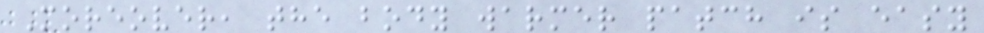Moreover, the body warmer patch is easy
